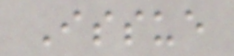Issue
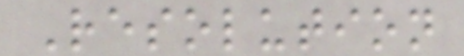Resolution
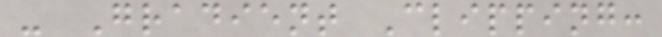- Gradient Clipping:
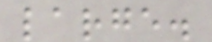large.
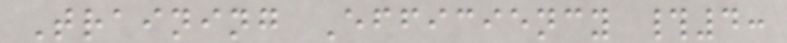Training Efficiency #4:
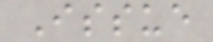Issue
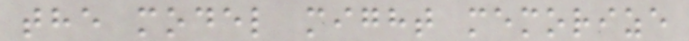the model might memorize
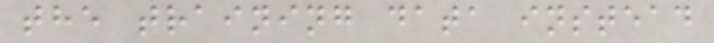the training data instead
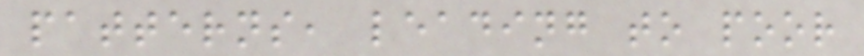patterns, leading to poor
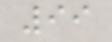99
